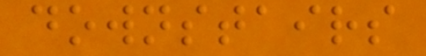downstairs
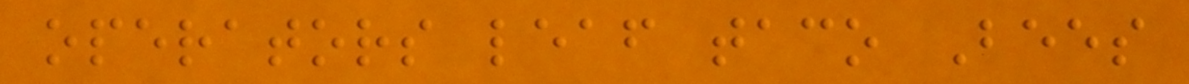operators leaf taco Bees
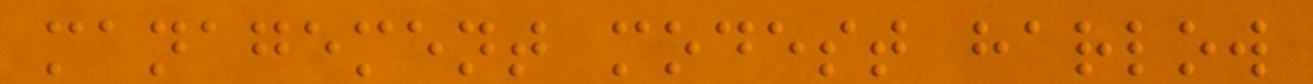management modest harlow
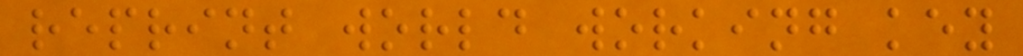reprint world working key
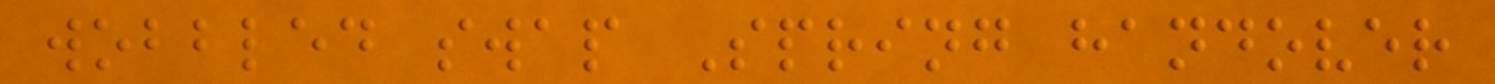wobbled swap Spring handover
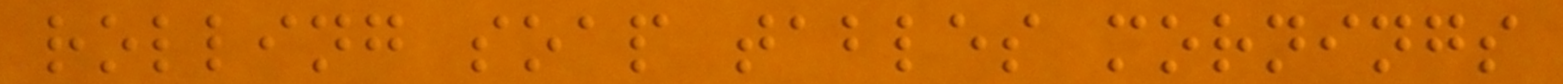rolling soap tables mornings
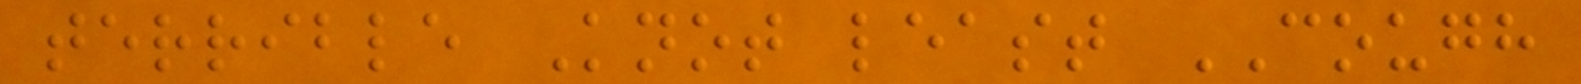terrible Knot least COUGH
